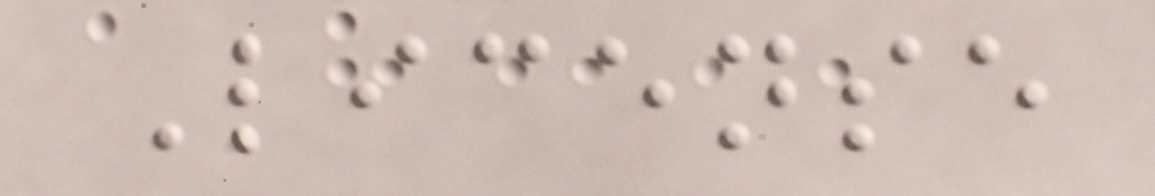License
